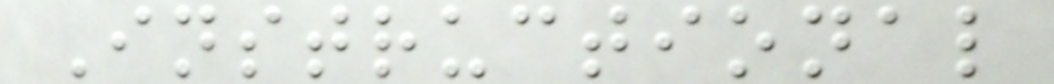Instructional
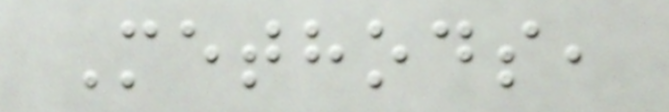Methods,
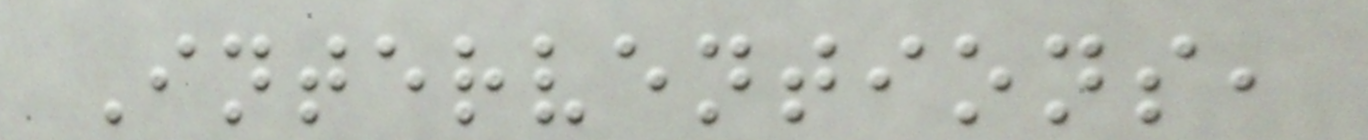Interventions,
